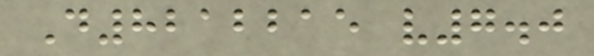D8212215 v7.0
